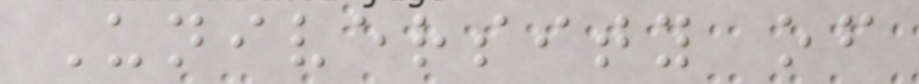University of
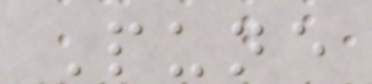Pune
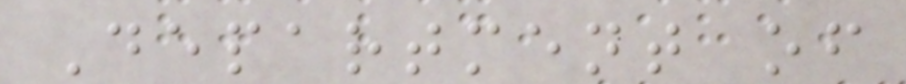Department of
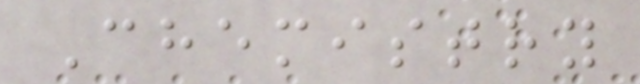Chemistry
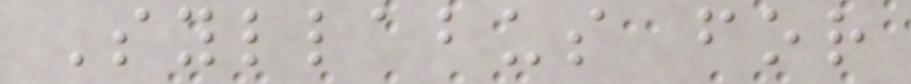Syllabus for
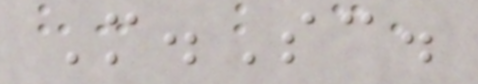M.Sc.
